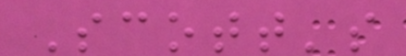Scott's
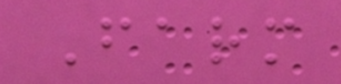Farm
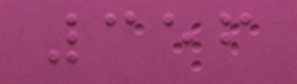356
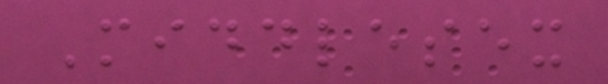Middlesex
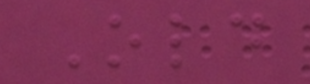Old
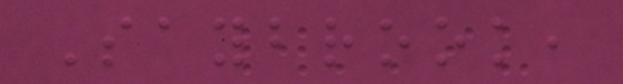Saybrook,
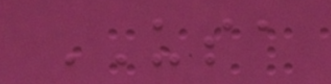USA
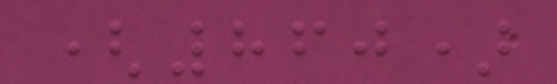(860)
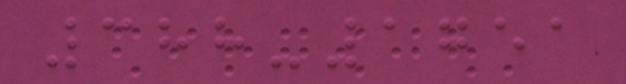388-1751
